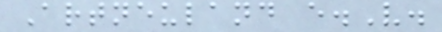Artneuland e.V.
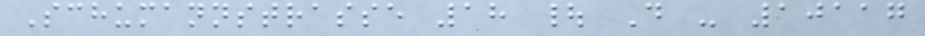Schumannstrasse 18 | D - 10117
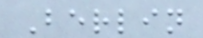Berlin
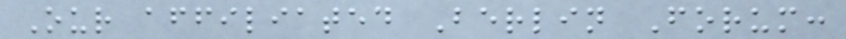Our affiliated Berlin Forum:
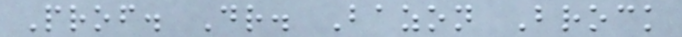Prof. Dr. Bazon Brock
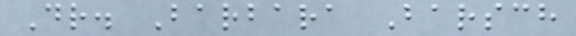Dr. Barbara Barsch
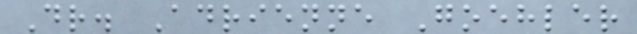Dr. Adrienne Goehler
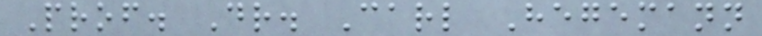Prof. Dr. Carl Hegemann
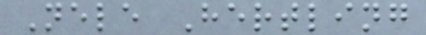Nele Hertling
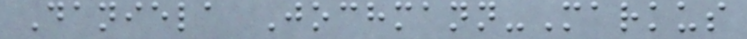Daniela Jochmann-Markus
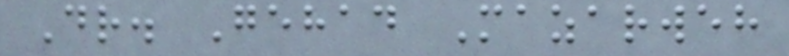Dr. Gehad Mazarweh
